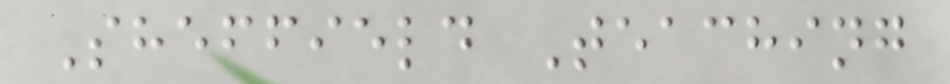Sheffield Teaching
